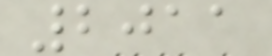2011
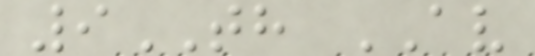9TH AV
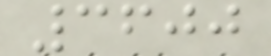3600
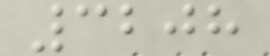3208
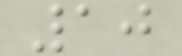10
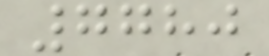7780
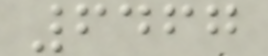6467
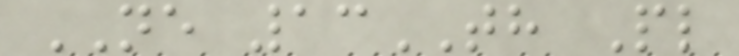NE 13TH Pl
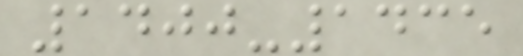1400-1435
